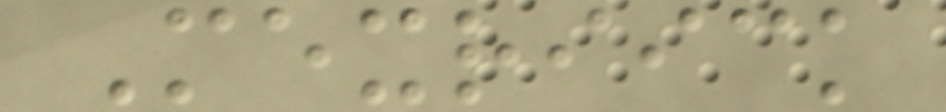Mexriick
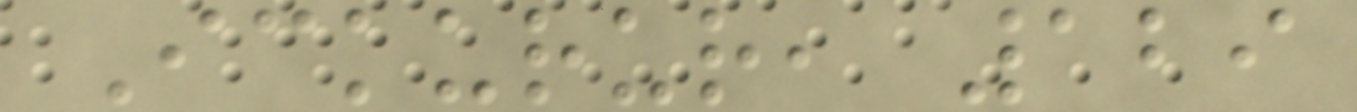Ickurur, 129
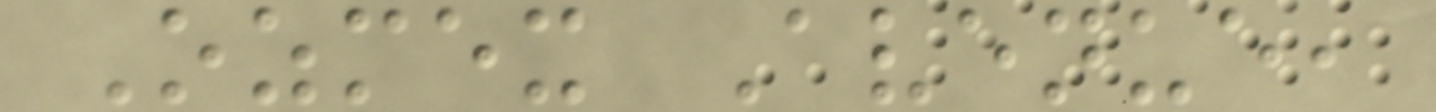Ozmex Avenue,
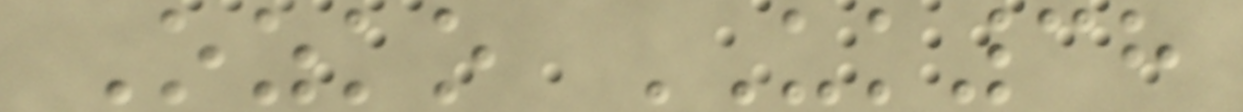Ozko UK38
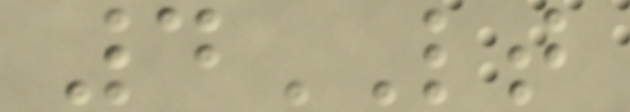4LT
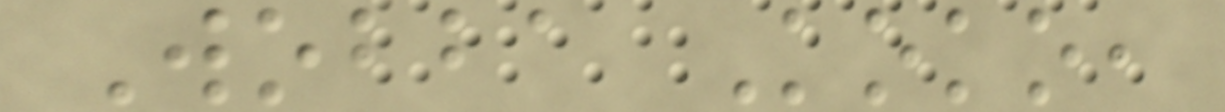Wobba Koko,
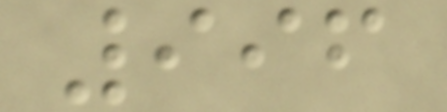996
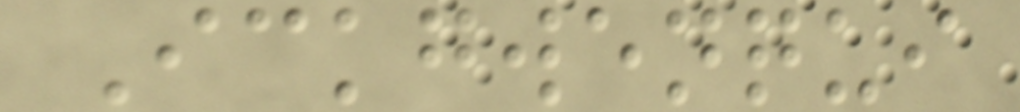Ickgwenqui
